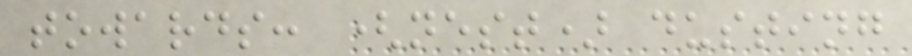towards: (nest) dusting
